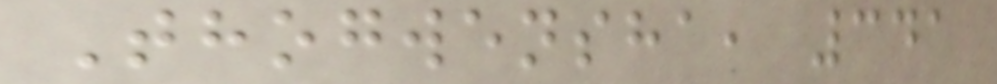Thogwensha, 341
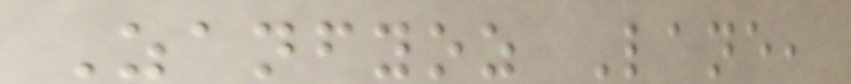Zanfyoz Lane,
